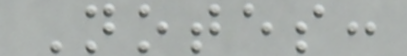Notes:
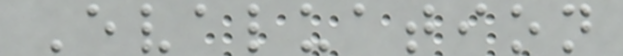Evaluation
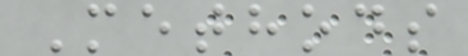Methods
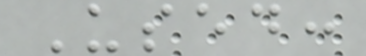Used:
